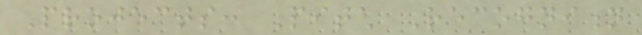Projects: Pitch Recognition
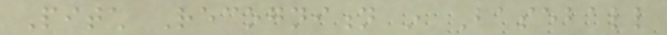Pitch Recognition in Baseball
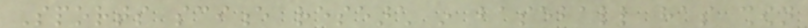Sports science research in baseball has shown
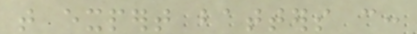that expert batters can:
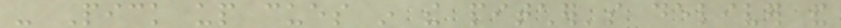- Pick up cues in the pitcher's deliver and
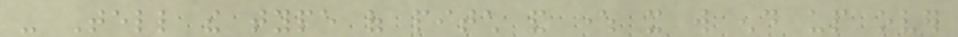- Tell the type of pitch and where it will end up over
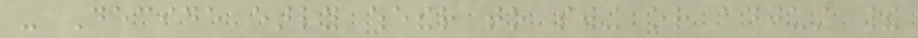- Decide early whether to swing or adjust their
